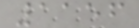1156
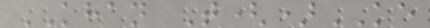KHAN T()KE
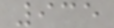935
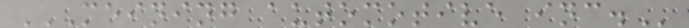MEINING AUTOMOTIVE INC.
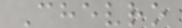Chevro
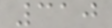310
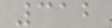312
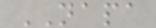NAPA
